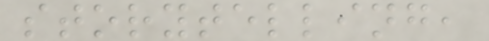storytelling,
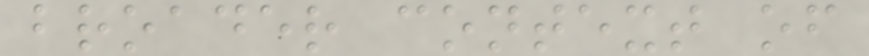broader context of
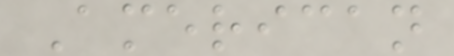American
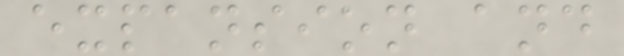expansion and
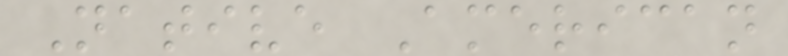Native American
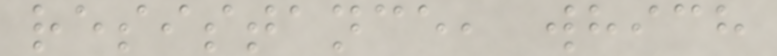resistance, which
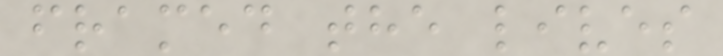framed the lives
